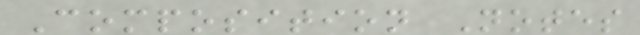Composition Notes
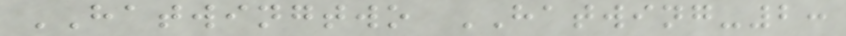HATWINGTWO HATWING-2:
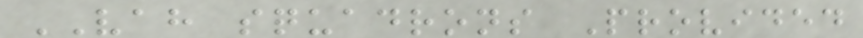VAH squadrons Provided
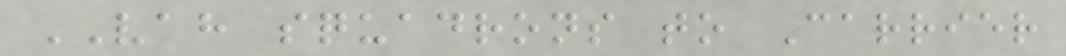VAH squadrons to Carrier
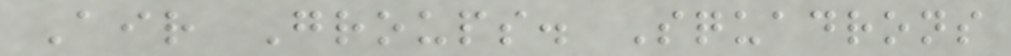Air Groups. Squadrons
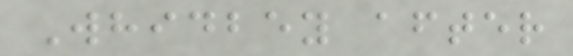Whidbey after
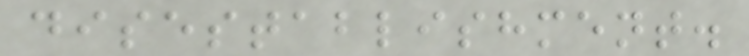disestablishment.
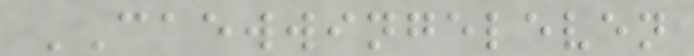CAEWWINGELEVEN
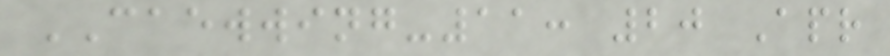CAEWWING-11: 20 Apr
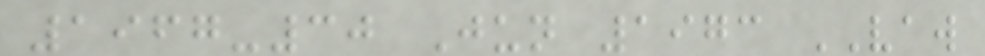1967-30 Jun 1973 VAW
